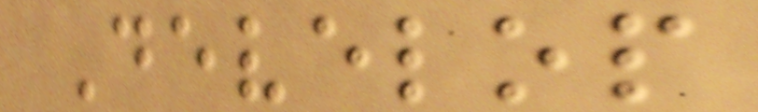Develop
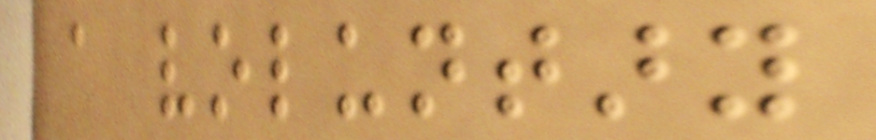a voluntary
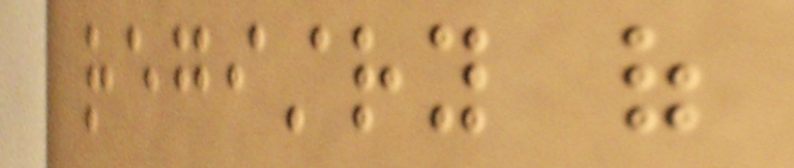registry of
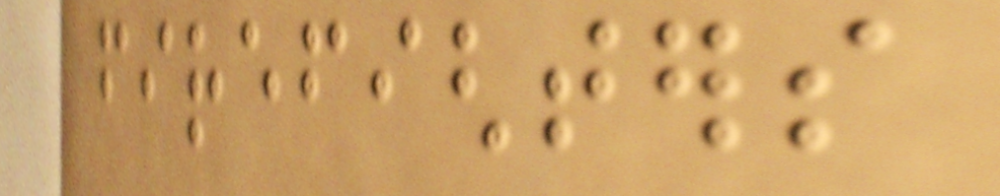firefighters
